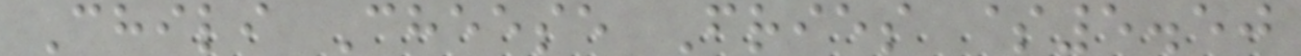Chili Cheese Fries $5.50
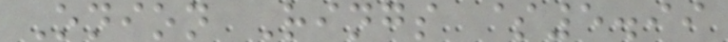Onion Rings $5.99
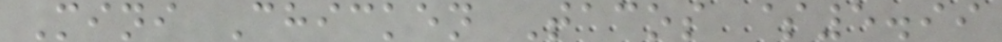Mini Chicken Tacos $5.99
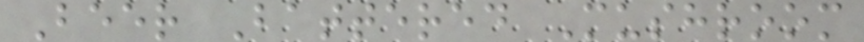Beer Battered Mushroom
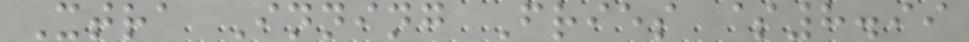Xtra Inning Fries $8.99
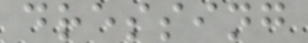dressing
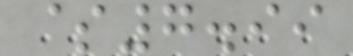$7.99
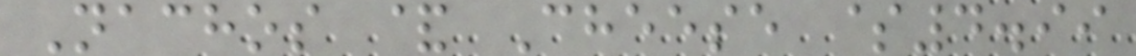Nachos & Cheese $4.99
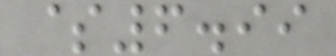$6.99
